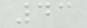43
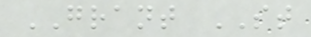GRANT ST
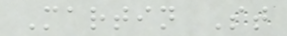Martin St
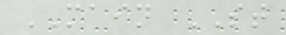MAIN ST
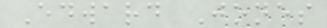Edward Jones
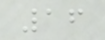16
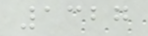1327
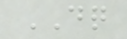DQ
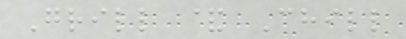Grill & Chill
